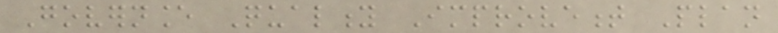Governance Quality Improvement Plan
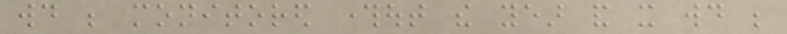would be monitored throughout the year and it would be
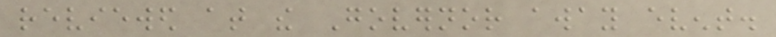reviewed at the Governor away event.
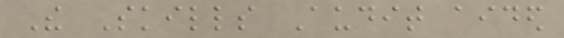The Skills Audit aided
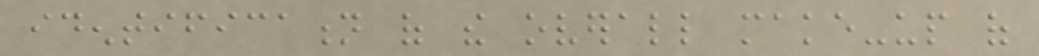identification of the overall make-up of
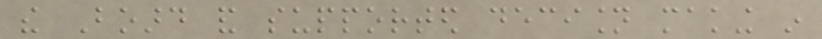the Board and supported decision making in
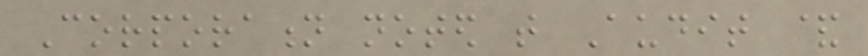Corporation noted that Audit &
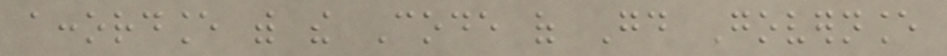accordance with the Code of Good Governance
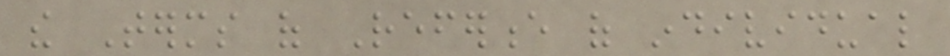the Terms of Reference of individual
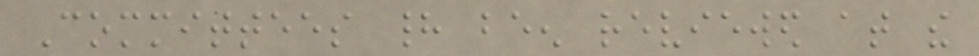Committees had been reviewed at the
